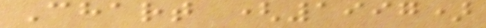Chart (1997)
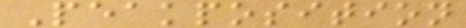Peakposition
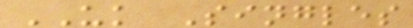UK Singles
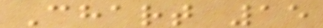Chart 15
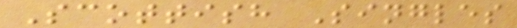Scottish Singles
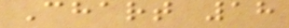Chart 18
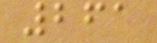261
